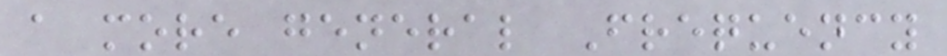a more general Frequency
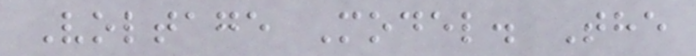Voltage Model. The
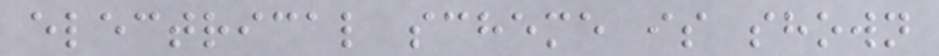electrical scheme is shown
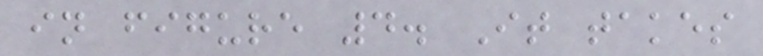in figure 4. It takes
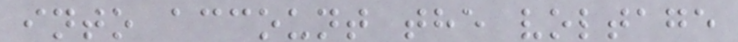into account the voltage
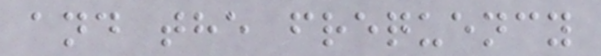and the frequency
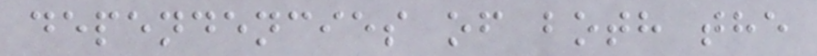dependencies of both the
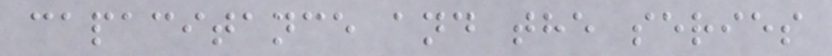capacitance and the series
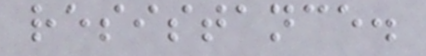resistance.
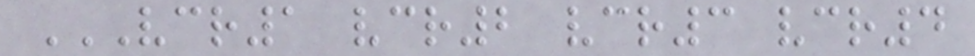VCR1 VCR2 VCR3 VCR4
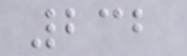232
